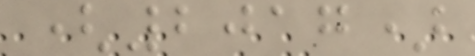(2017)
